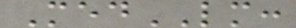MedLM:
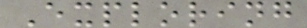Exploring
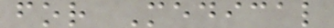for Medical
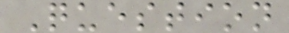Question
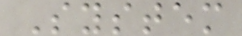System
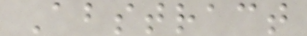Abstract
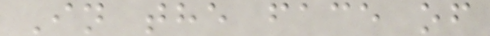In the face of
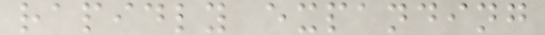rapidly expanding
